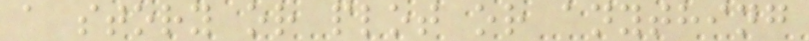a story or plot or anything
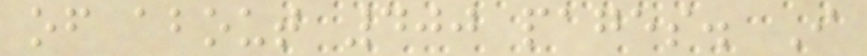of about 400 pages. I
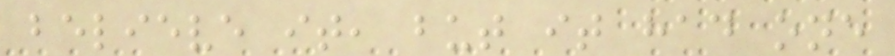believe it, but it had one
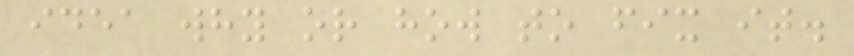idea why or how to fix it.
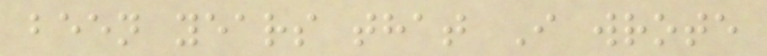been years that I wrote
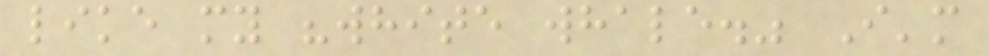like my "white whale." I'm
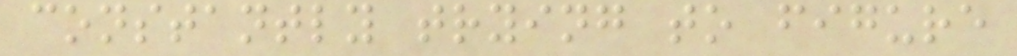constantly trying to figure
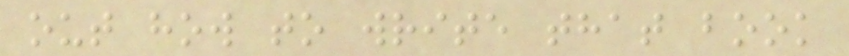out how to write that book
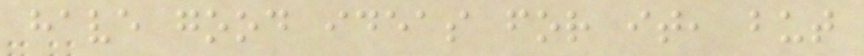have good ideas for it, but
